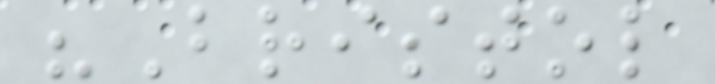"Bristol
